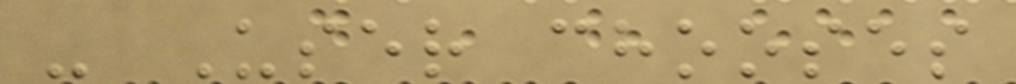- User chooses
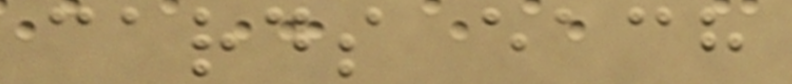cards each
